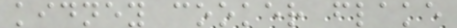kidney cooker flake
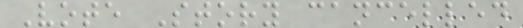Vote Story cancelled
